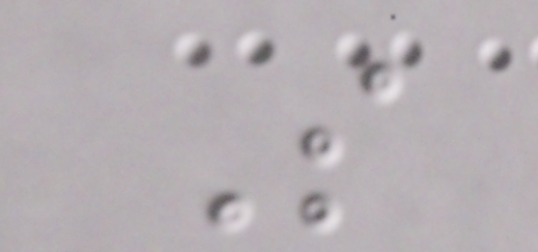So
